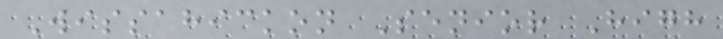Wissahickon Senior High
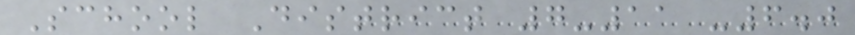School District 7-11 -6.0
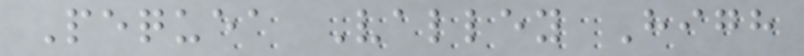Pequea Valley High
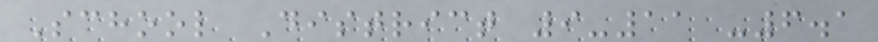School District 9-11 -6.1
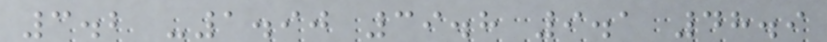3.2 -1.90 39.8 9.1 48.9
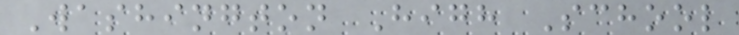Washington High School
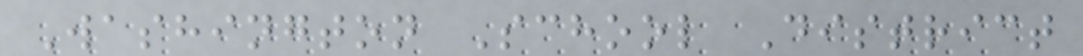Washington School District
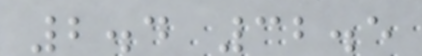2.4 32.5
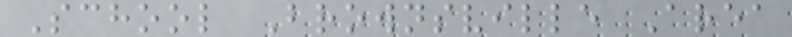School Brownsville Area
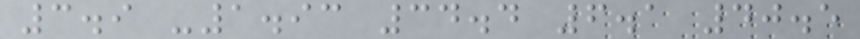3.9 -1.93 34.4 6.1 40.5
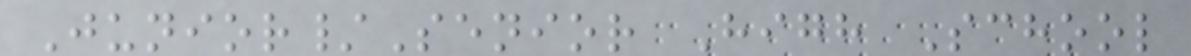Junior/Senior High School
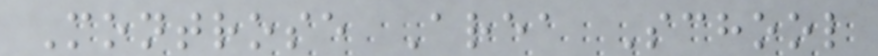Montrose Area School
